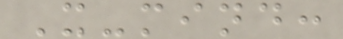X-mind:
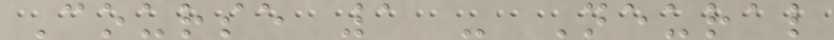Course 1 - Neural
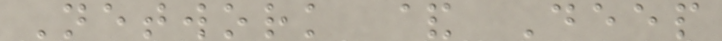Network & Deep
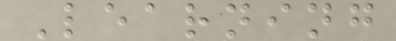Learning
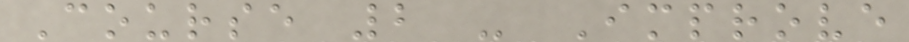Course 2 - Improve
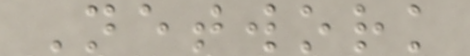Network
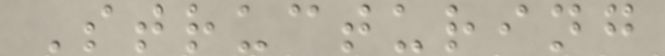Structuring
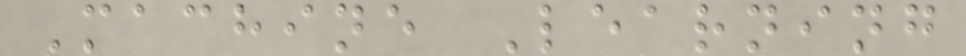Machine Learning
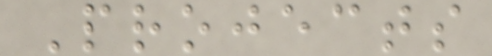Projects
